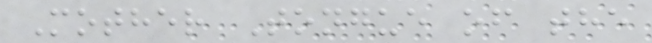Mother Tongue of the
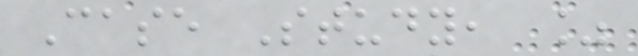Case Study, %
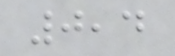0,4
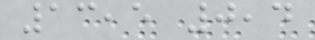13,5 0,4
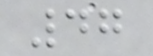47
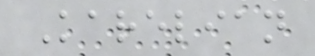Karelian
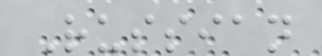Russian
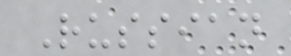Russian
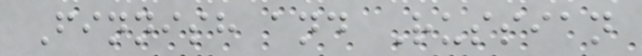Finnish and Russian
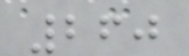260
